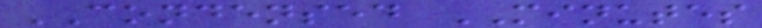CONDENSED MINUTES
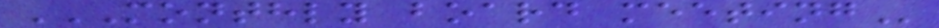MONTHLY BOARD MEETING
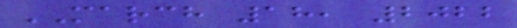MARCH 18, 2022
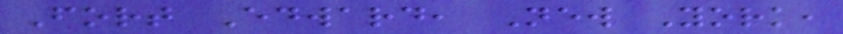Fort Edward, New York,
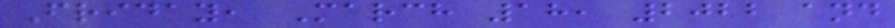Friday, March 18, 2022 and
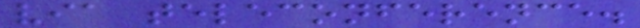via teleconference.
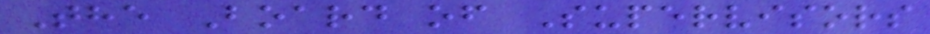The Board of Supervisors
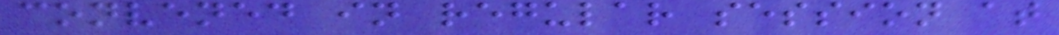convened in regular session at
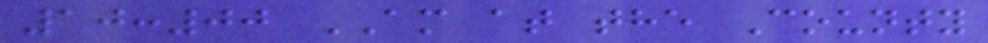10:00 AM at the County
